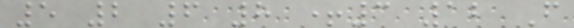5 2 6 8 +3 12 F
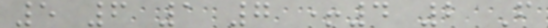5 6 1 7 +4 2 F
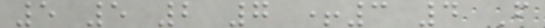5 5 2 7 +3 4 F
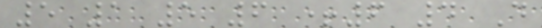5 1 5 6 +6 4 D
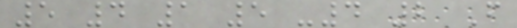5 4 1 5 -4 2 F
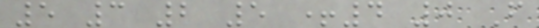5 3 2 5 +4 0 F
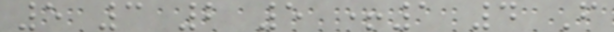5 3 2 5 +1 4 F
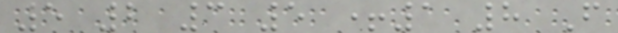5 2 3 5 +1 8 F
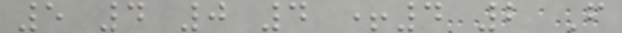5 4 0 4 +4 2 F
